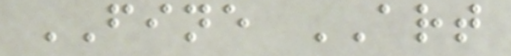FINE ART
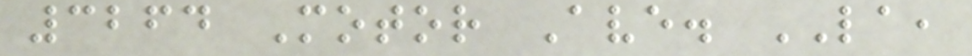3264 Motor Ave. LA,
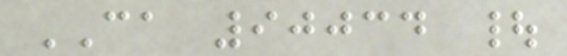CA 90034 |
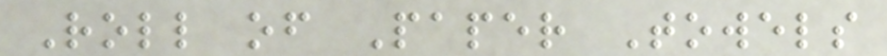Roll of Paper Towels
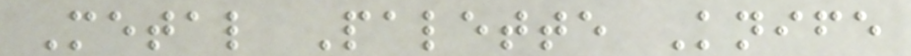Metal Palette Knife
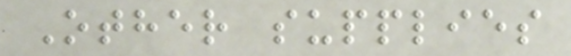Other supplies
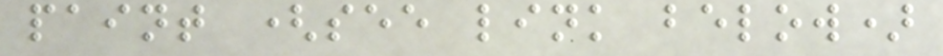paint (see link below)
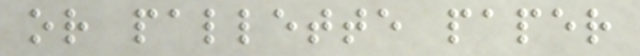or pallette paper
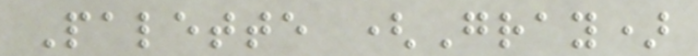Palette (Gray)
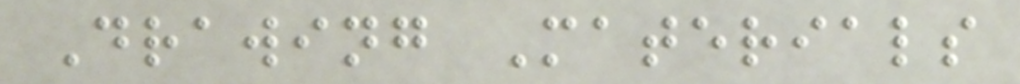Drawing Materials
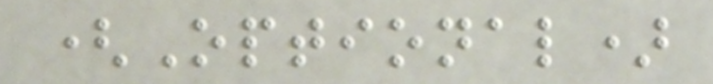(Optional)
